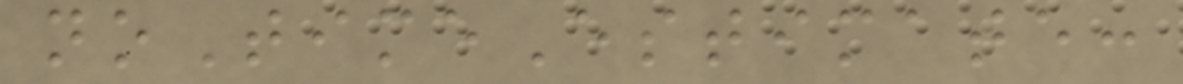noTimeEstimate:
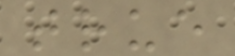true
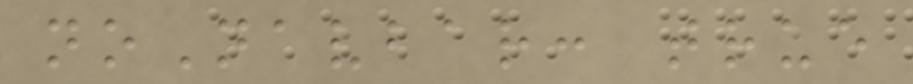noNavbar: true
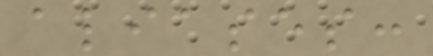aliases:
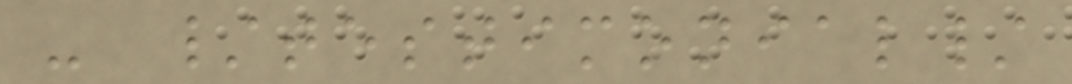- /testimonial/
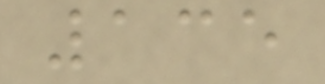135
